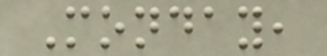Monday,
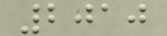2010
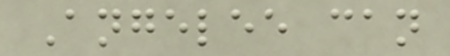Angelee can
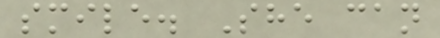smile. She can
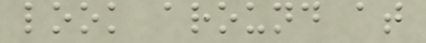look around at
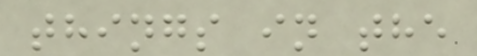things in the
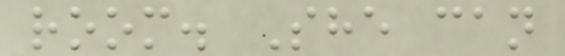room. She can
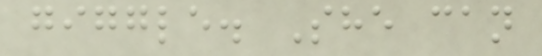giggle. She can
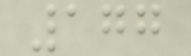177
